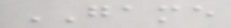GAME
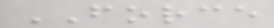FORCE
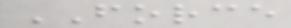FORCE
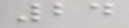24
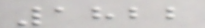1822
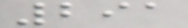291
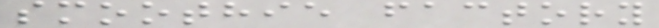smoothie factory
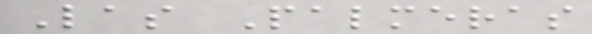Las Palmeras
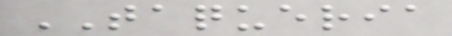TAQUERIA
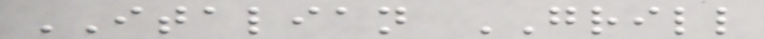ITALIAN GRILL
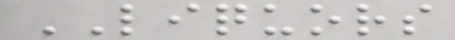LIQUORS
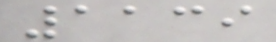1139
